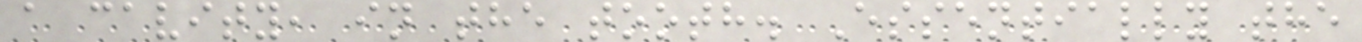a cavity, in the tooth. Essentially the
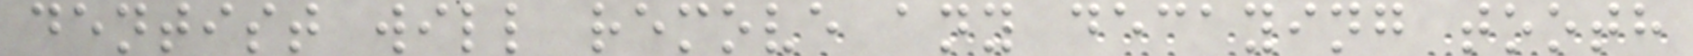dentist will remove any decaying tooth
